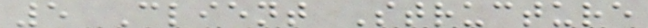5 Client Structure
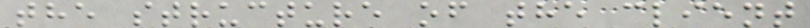the structure of the client
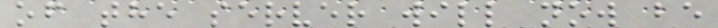of the server will now be
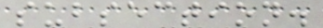subsection.
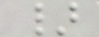}
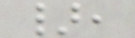},
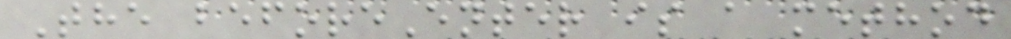The beforeEnter is a method
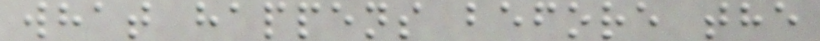what happens before the
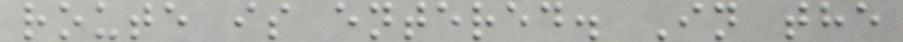route is entered. In the
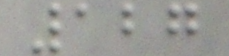127
